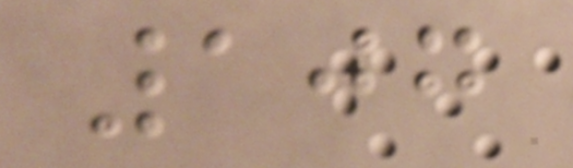107
